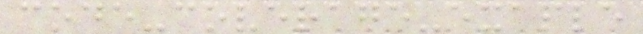code-coverage-exaple
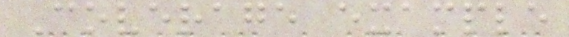Coverage example
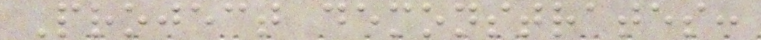Project demonstrates:
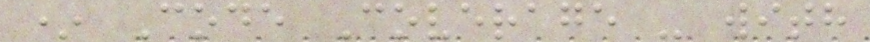* Code Coverage - with
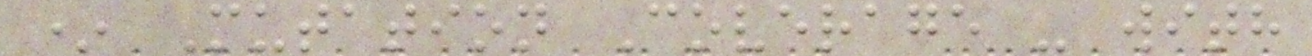* Mutation Coverage - with
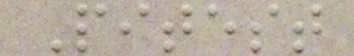Pitest
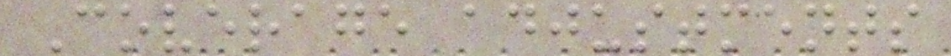Coverage adjustments
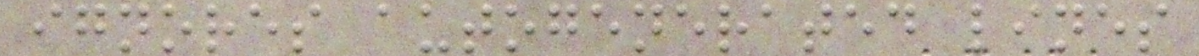ignores autogenerated lines
